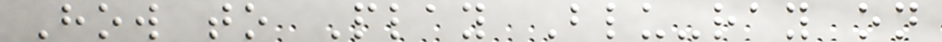How to Play Blu-ray on
